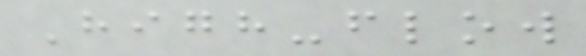High-flow
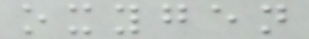oxygen
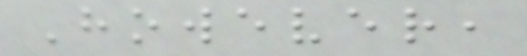However,
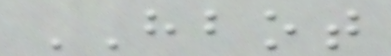HBOT
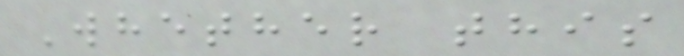Whether this
